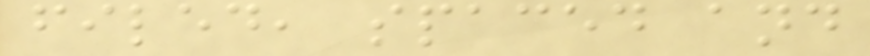filed, spaced and
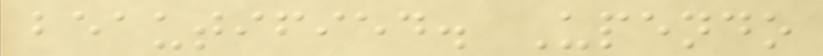beautified. Upendo
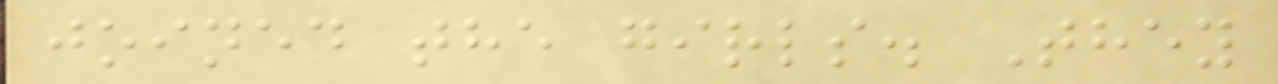joined the girls. They
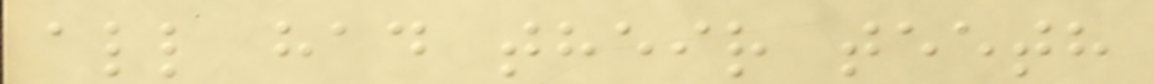all had their teeth
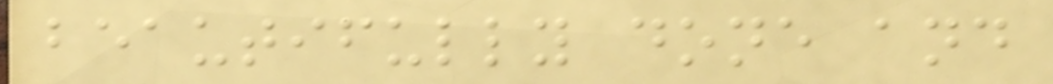beautifully done and
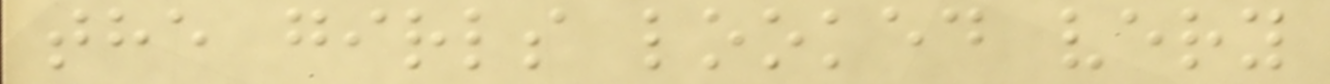the girls looked very
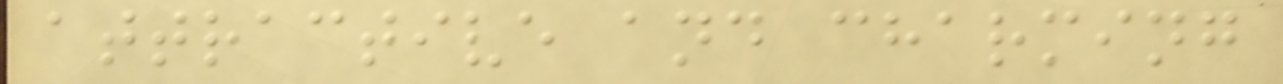attractive and charming
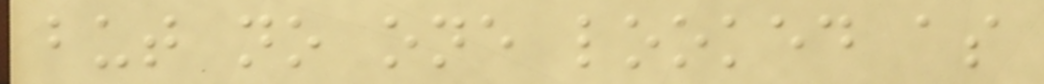but no one looked as
